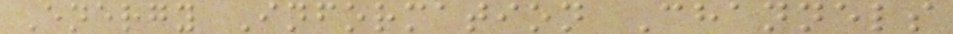Energy Information Channels
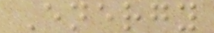Energy
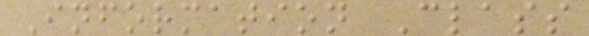Information Class
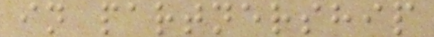in partnership
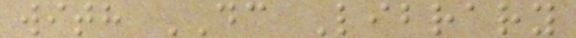with DC Library
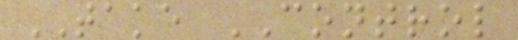TAKE CONTROL
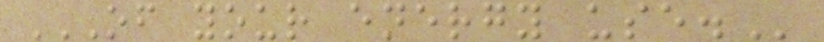OF YOUR ENERGY USE.
